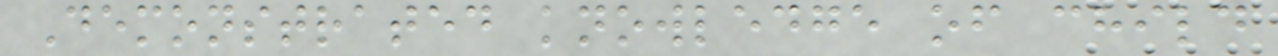Demonstrated knowledge of child
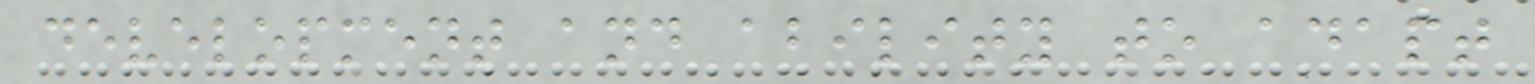development and ability to adapt
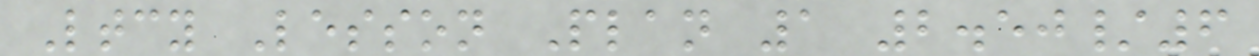Ltcy Lesson Plan 1 2.50/6
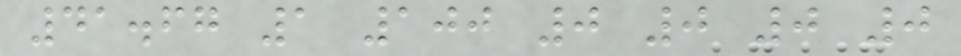41.67 1 100 0 0 0 0
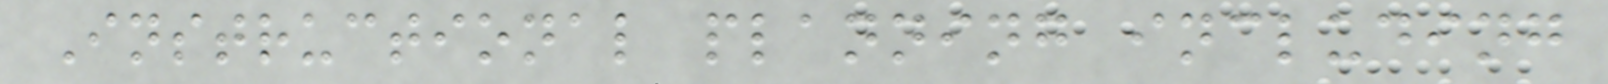Instructional planning including
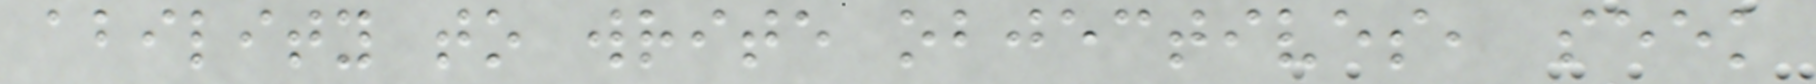ability to write objectives, seek
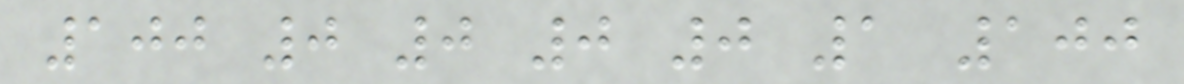100 0 0 0 0 1 100
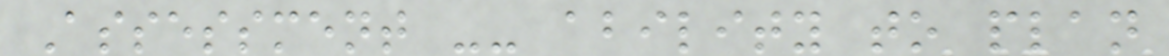Assessment -- ability to plan
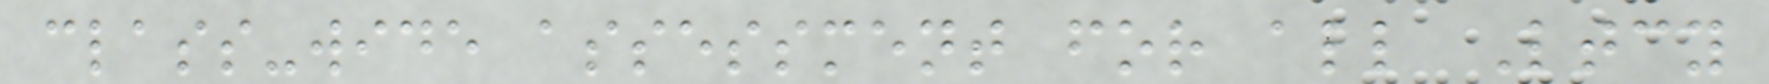class-wide assessment for all Ltcy
